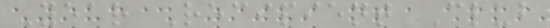Year Recipient Club
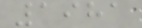1981
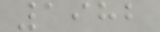1982
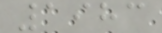1983
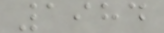1984
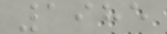1985
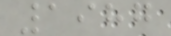1987
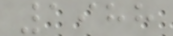1988
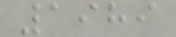1989
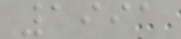1991
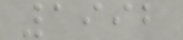1992
